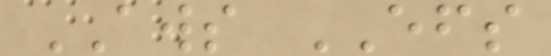AWS EFS
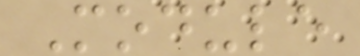Module
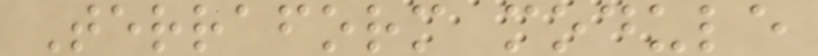Terraform module
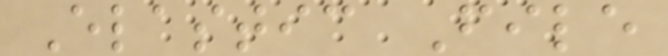Elastic File
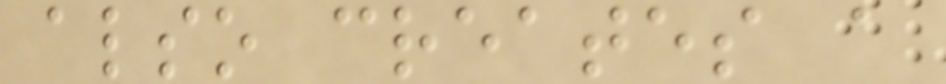also creates a
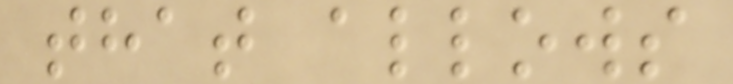that allows
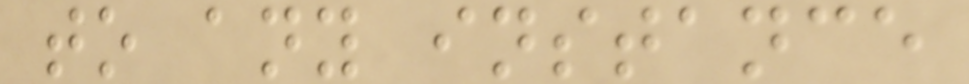to any instance
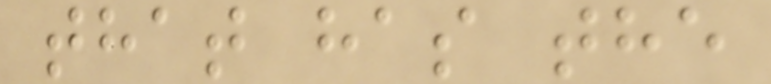that has the
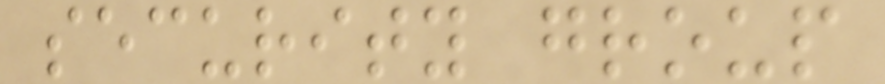security group
